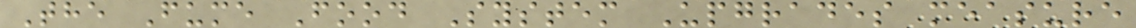The Fume Food System Upgrades measure
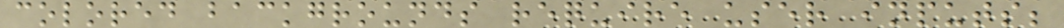colored backgrounds require user inputs;
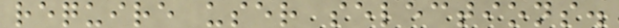require user selections.
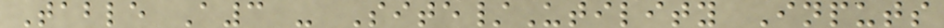Table A3 - Site/Utility Inputs
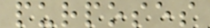purposes
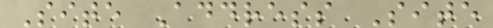Site Address Site
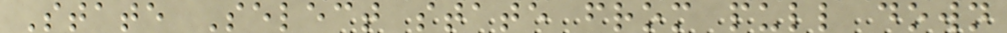State Select state from pull down
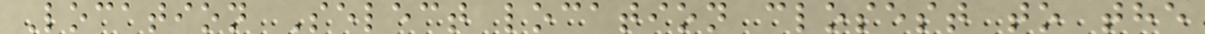Location Select location closest to the
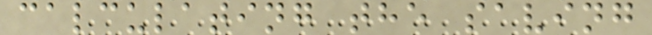calculating the saving
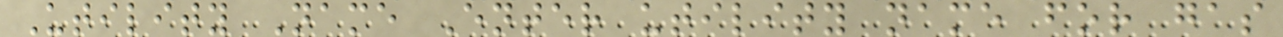Utility Name Enter utility name for gas
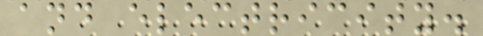and electricity.
